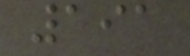191
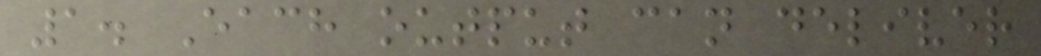1. Each output can deliver
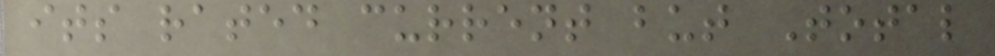its rated current but Total
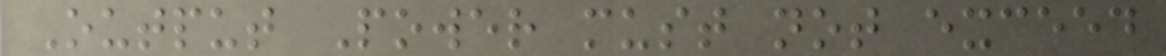Output Power must not exceed
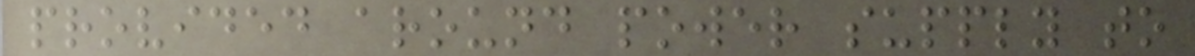provided around power supply to
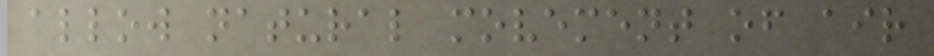allow natural movement of air
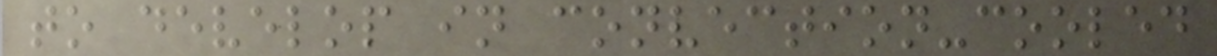to develop in convection-cooled
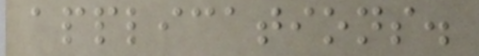applications.
